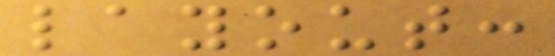layout:
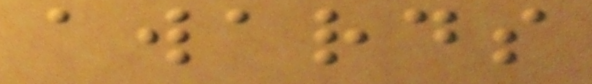awards
